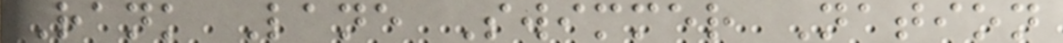Rank Lane Swimmer Nation
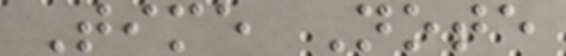Time Note
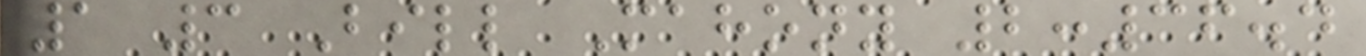1 3 Bill Mahony 2:36.4
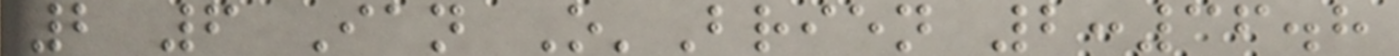2 6 Ian O'Brien 2:36.8
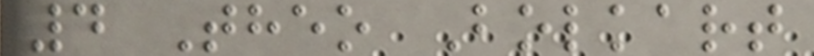4 Theo Bolkart
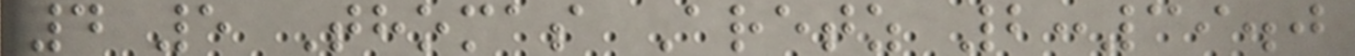4 5 Thomas Aretz 2:39.0
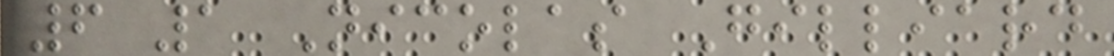6 1 Nicolas Gilliard
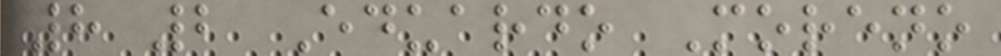8 2 Eduardo Moreno
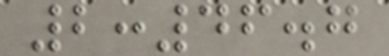2:46.7
